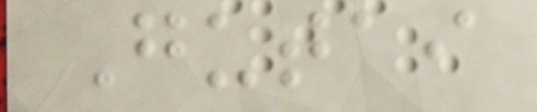Gutai
